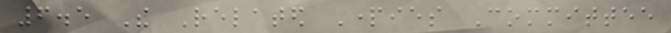6.5 The Related Parties Committee
